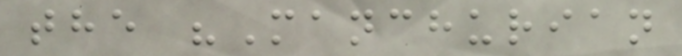the "Manchurian
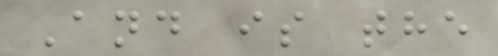And is the
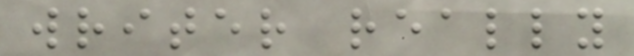writer really
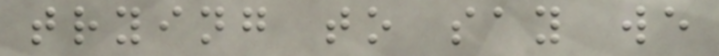trying to say we
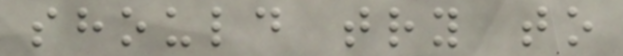should try to
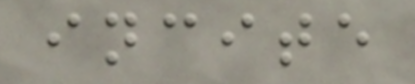incite
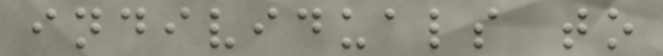individuals to
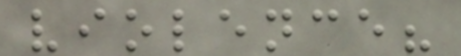violence?
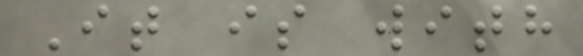It is with
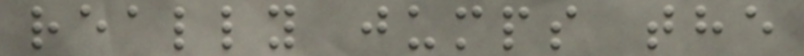really jumps the
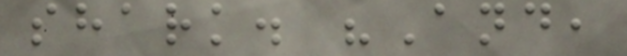shark. "And,
